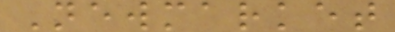Newmarket
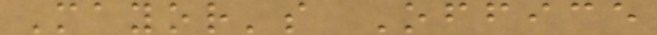Mayor's Office
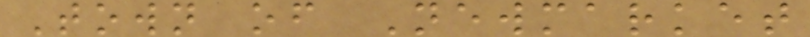Town of Newmarket
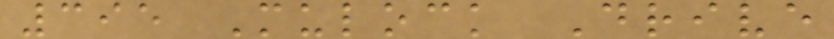395 Mulock Drive
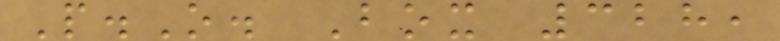P.O. Box 328,
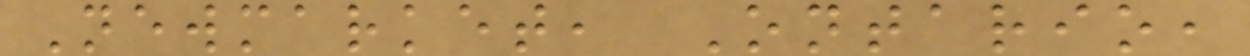Newmarket, Ontario,
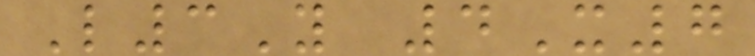L3Y 4X7
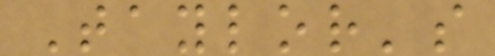Taylor's
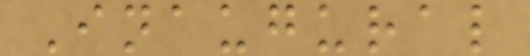Inaugural
